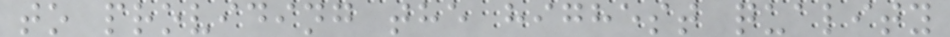to providing the highest quality
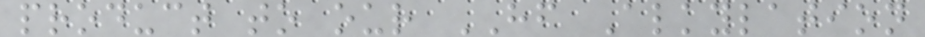product to our HF Alkylation
